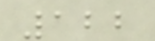122
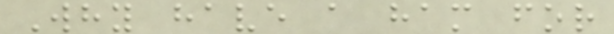Why have a ham for
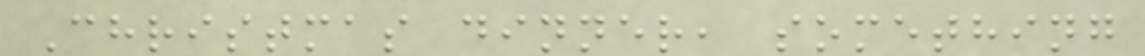Christmas dinner, something
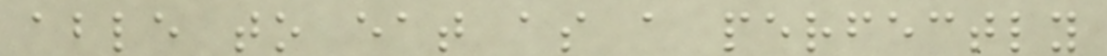able to eat as a perfectly
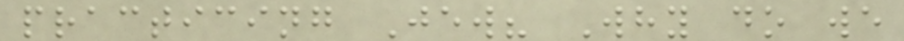practicing Jew? Why do we
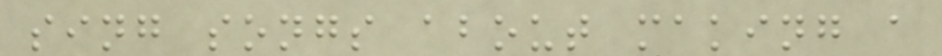sing songs about making a
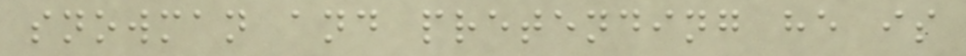snowman and pretending he is
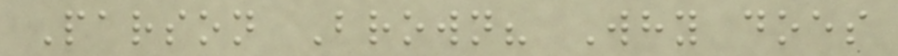Parson Brown? Why does
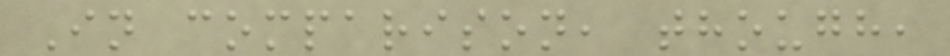In comparison, though,
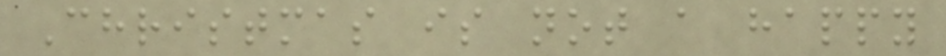Christmas is not a happy
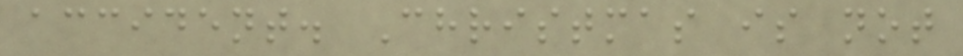accident. Christmas is not
